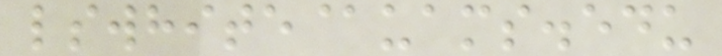lswhite@uams.edu
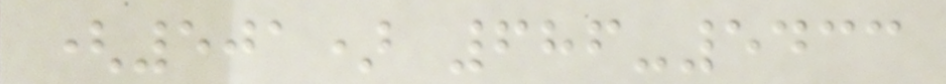(501) 686-5433
